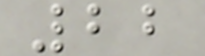22
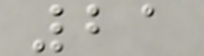21
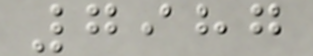7987
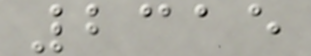2315
